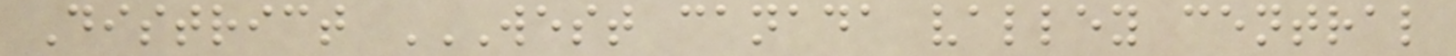District WEST CANADA VALLEY CENTRAL
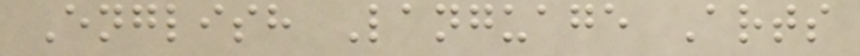English Language Arts
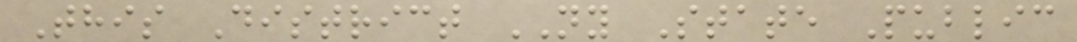This District NY State Public
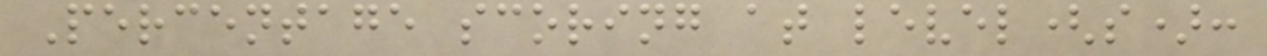Percentage scoring at level(s):
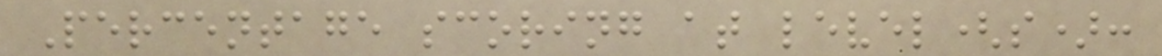Percentage scoring at level(s):
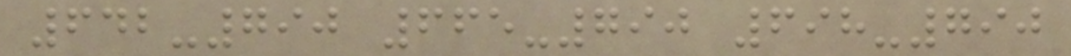642-790 665-790 698-790
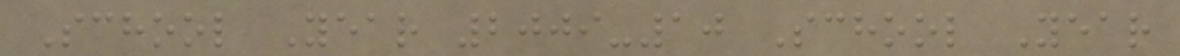School Year 2009-10 School Year
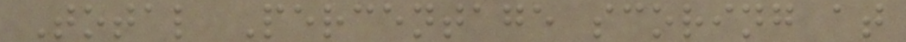Total Percentage scoring at
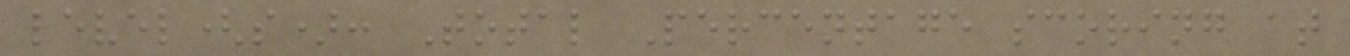level(s): Total Percentage scoring at
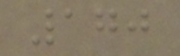170
